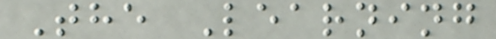The Learning
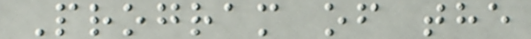Program of the
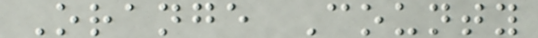Orange County
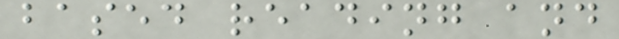based reading and
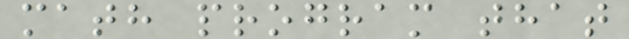math program that
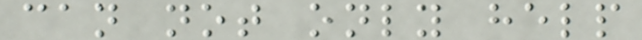can not only help
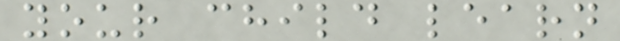your child learn
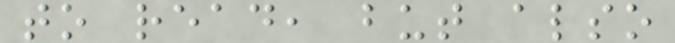to read, but also
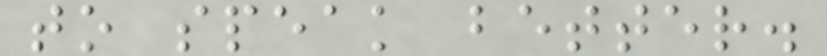to speak better.
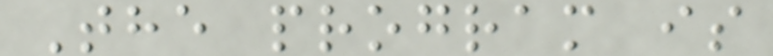The program is
